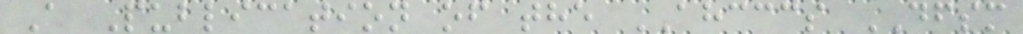A Publication of the AHCCCS DFSM
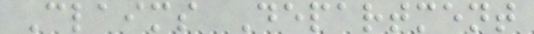Claims Department
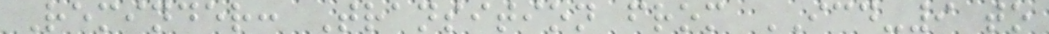Reminder: Transition from ICD-9 to
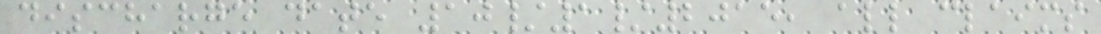discharge date 10/1/2015, all claims
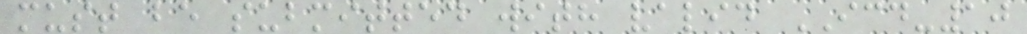must be submitted with valid ICD-10
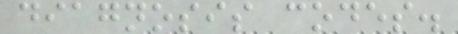diagnosis codes.
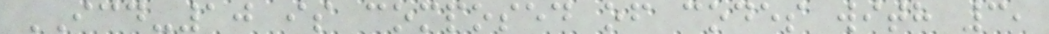ICD-10 is composed of codes with 3,
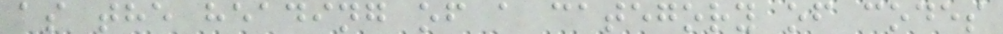as the heading of a category of codes
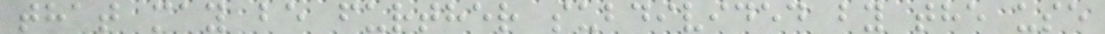that may be further subdivided by the use
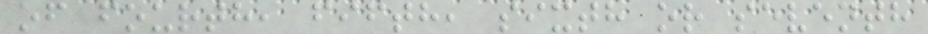of fourth, fifth, sixth or seventh
